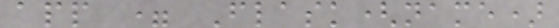app = Flask(name)
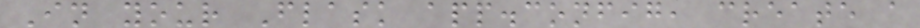In your Flask app.config, create a
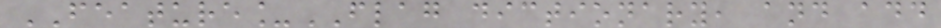FEATURE_FLAG dictionary, and add
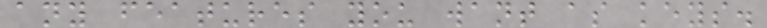any features you want as keys.
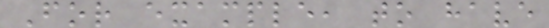For example, to have
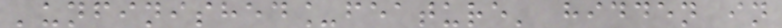'unfinished_feature' hidden in
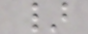}
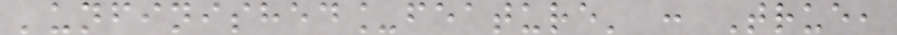'unfinished_feature' : True,
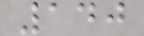140
